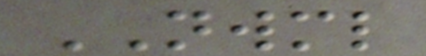NWML
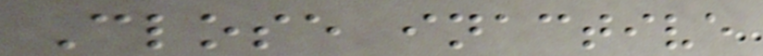Close inactive
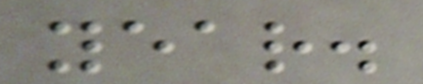year.
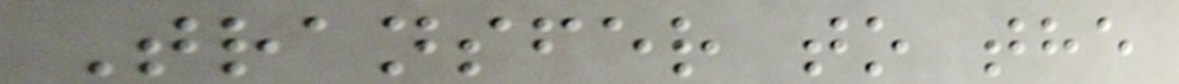Transfer to the
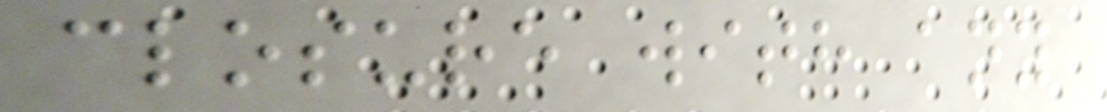closure with any
